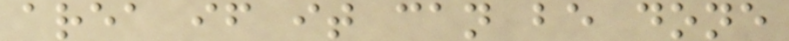area if it can be done
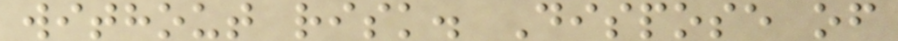without risk. Dispose of
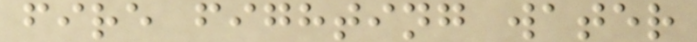fire fighting water
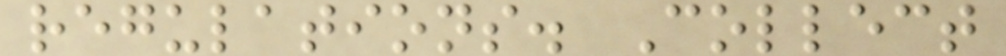regulations. Collect
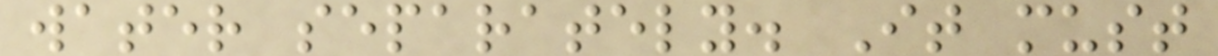water separately. It must
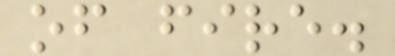of fire.
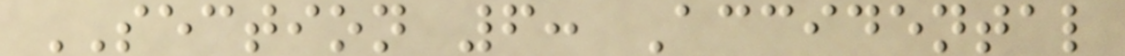SECTION 6: Accidental
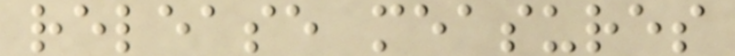release measures
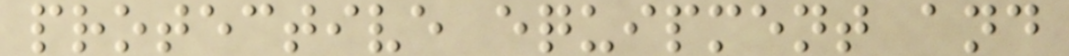protective equipment and
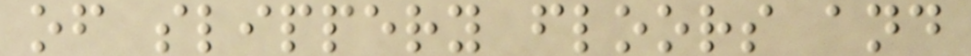of slippery floors and
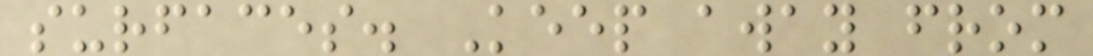surfaces. Keep away from
